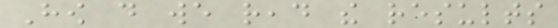How do we read the results
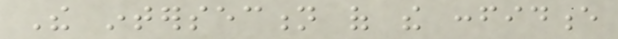The intersection of the confidence
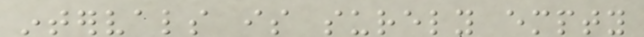intervals is surely empty
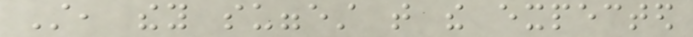Still, they suggest that the expected
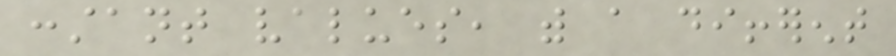constant values, with a different
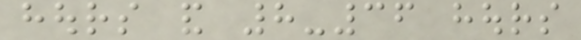hours and 8-36 hours
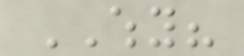WHY?
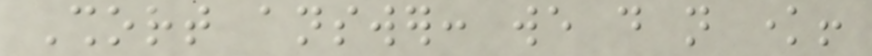Short answer: we do not know!
